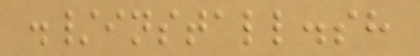./install.sh
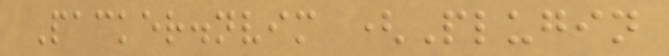Packer.nvim (Plugin
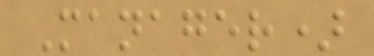Manager)
